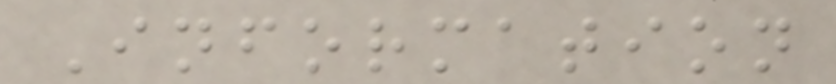Information
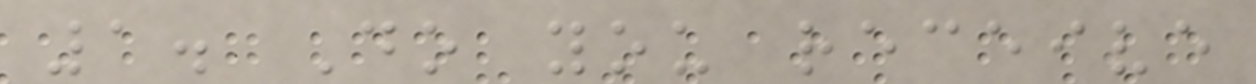1. Do you receive
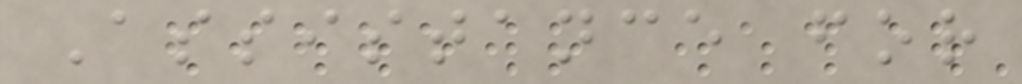Assistance for
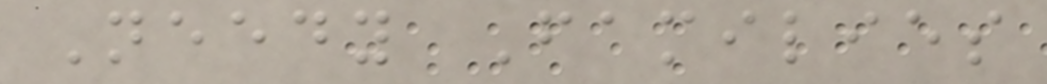Needy Families
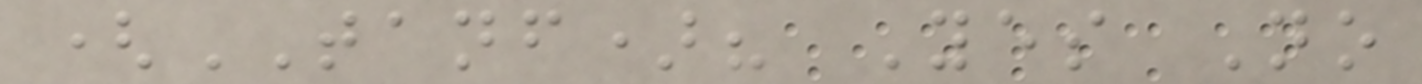(TANF)? Yes No
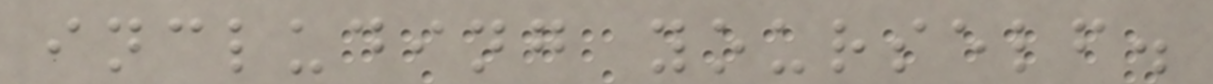including yourself.
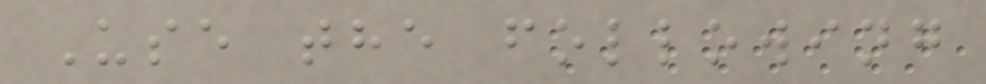Use the following
